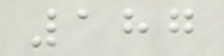187
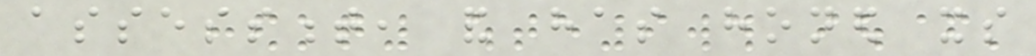assessment, and has honed its
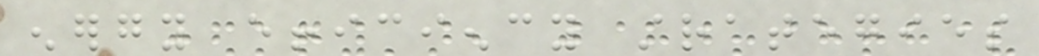energy efficiency strategies
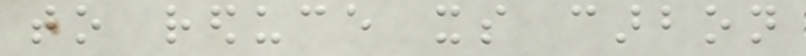to reduce its carbon
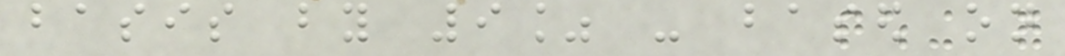basis by 9% - based on
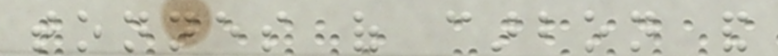tonnes of carbon and
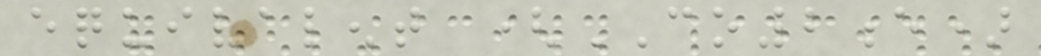equivalent (CO2e)
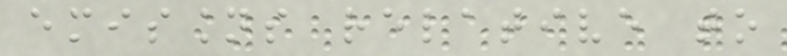emissions relative to
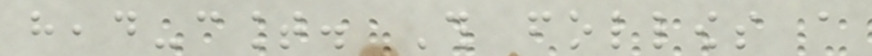head-count. This follows a
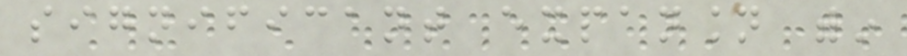significant expansion within
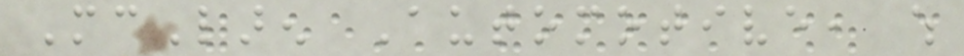McLaren Automotive, which
